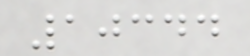10344
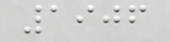1906
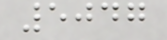5047
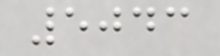5043
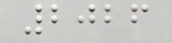2026
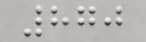870
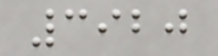3920
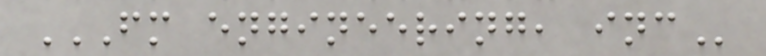FM ENGINEERING, INC
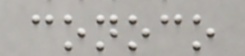conoco
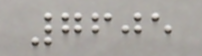7605
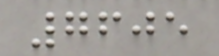7605
